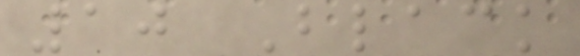10 Black
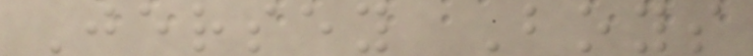Jersey Boys
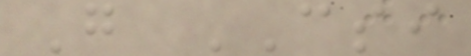G CSI
